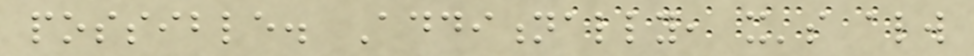possible. Additionally, it's always
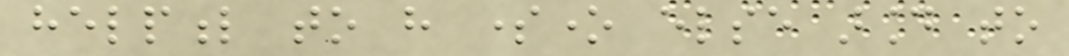helpful to have someone else around to
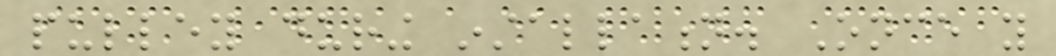pulley during installation. Once you
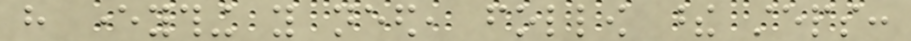have everything you need, follow these steps:
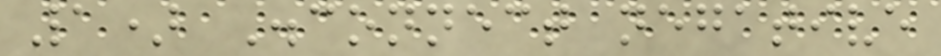1) Disconnect negative
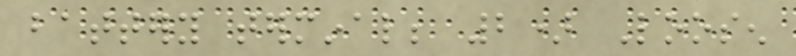battery terminal; 2) Loosen
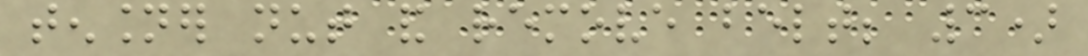tensioner nut and remove belt; 3)
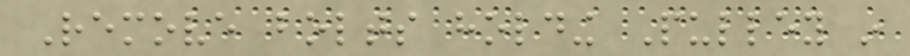Remove bolts holding Pulley in
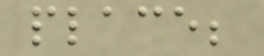place;
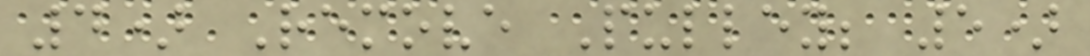4) Remove Pulley; 5)
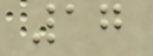17
